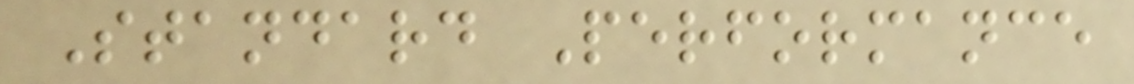Standard Performance
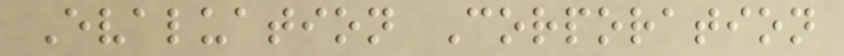Evaluation Corporation
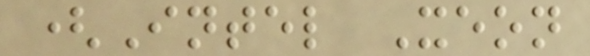(Intel Xeon
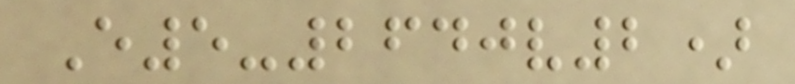E5-2640v2)
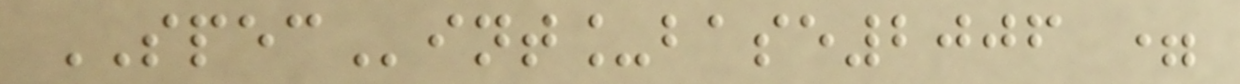SPECint_base2006 =
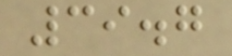39.7
